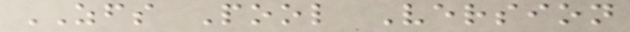ZFS Pool Version
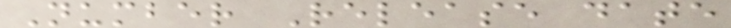Number Release date
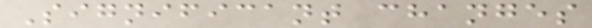Significant changes
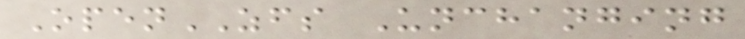OpenZFS Unchanging
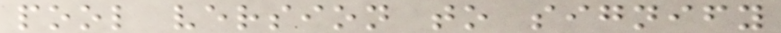pool version to signify
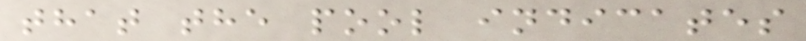that the pool indicates
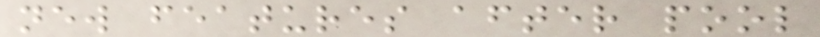new features after pool
